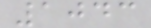1043
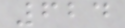624
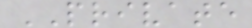PRIVATE
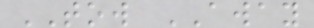TOW AWAY
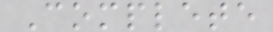Complete
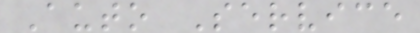Auto Service
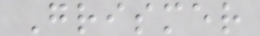Grismer
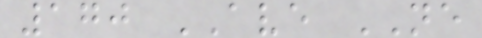170 AVE NE
